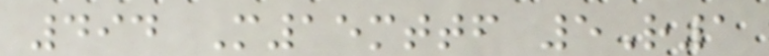494 M15mttf 5R1
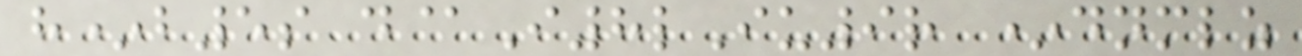h*b5s d@I8lIu9r *dnmlz
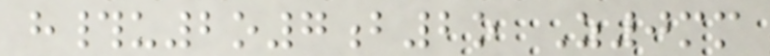h#u2o7b2o Z0mm
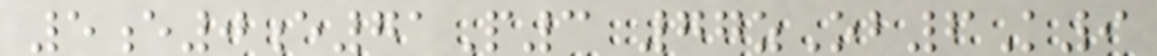5e0e71P3 77zOb6K9
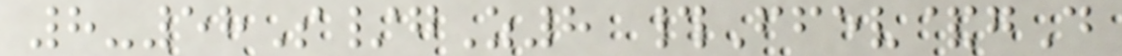8-58S/gZ8 #Ffev&gD
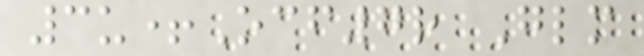3u+Ocf7r Glm
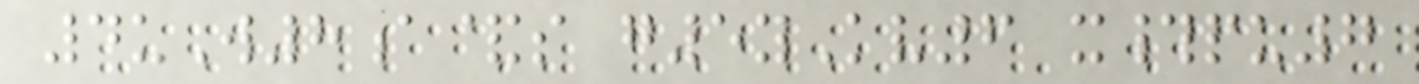4uW8a&s g5yKv6 x#pu7
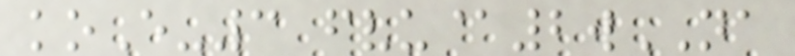koE-3 fvu@2wNA
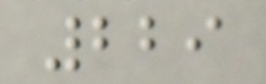229
